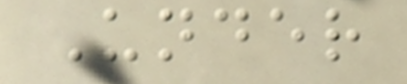Under
